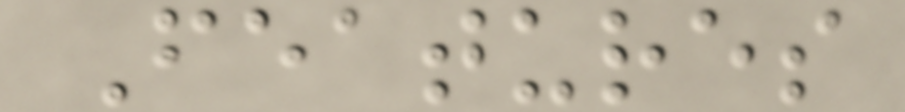Features
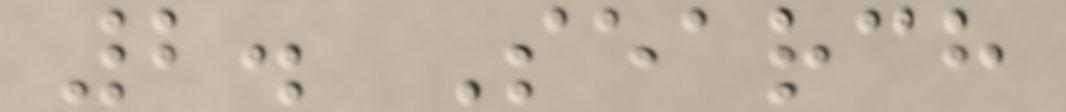2. Search
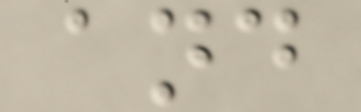and
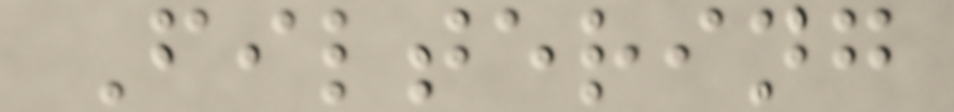Filtering
